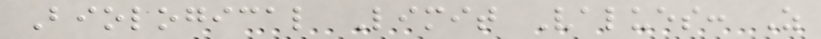Biological Limit Values: As
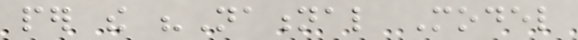per the "National Model
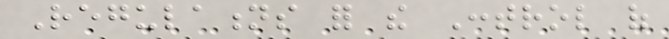Regulations for the Control of
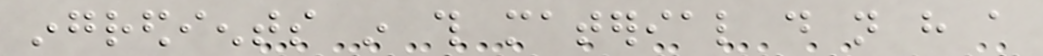ingredients in this material do not have a
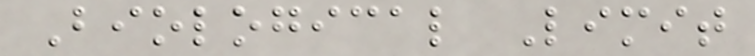Biological Limit
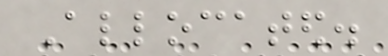Allocated.
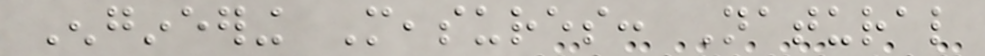Engineering Measures: Natural
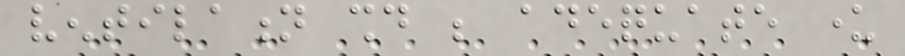ventilation should be adequate under
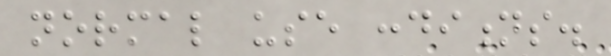normal use conditions.
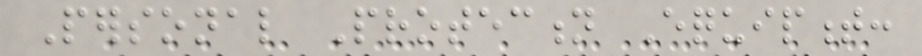Personal Protection Equipment:
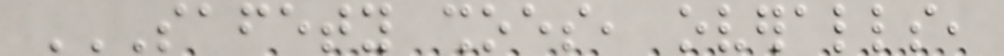SAFETY SHOES, OVERALLS,
